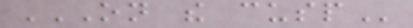ON THE CUSP
